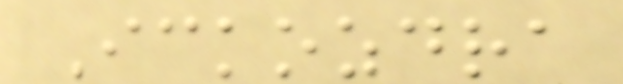Ickozdra
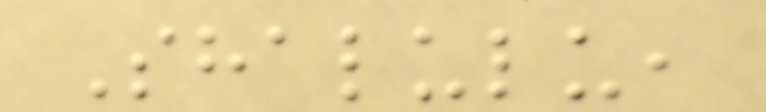Shalulu,
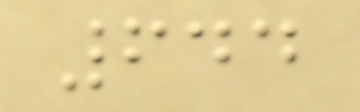644
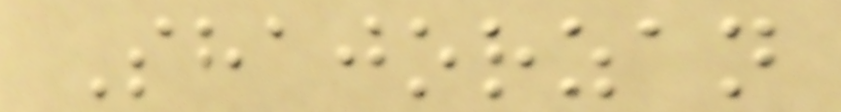Shajorzan
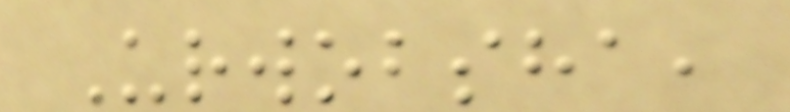Urwobsha,
